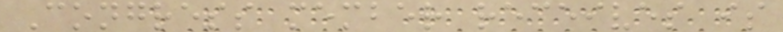Congress member receives is
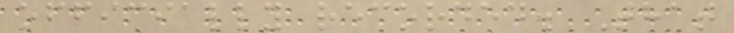officially recorded. That
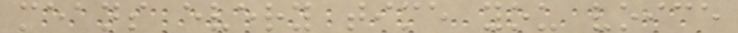means every time you voice
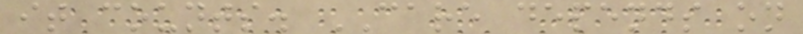it counts. CARE depends on
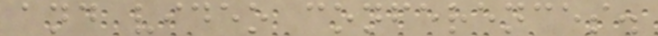and video conferences.
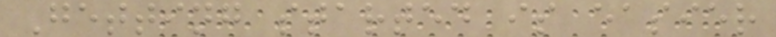Getting started is easier
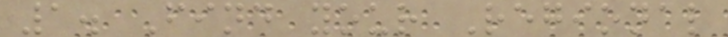1. Find your Regional
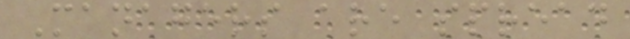Managers are spread
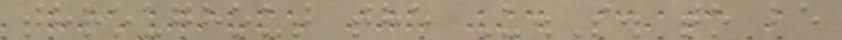throughout the U.S. to be
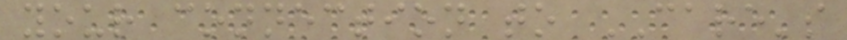your connection to CARE's
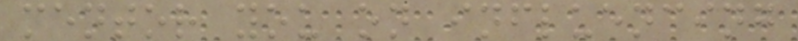mentor you on influencing
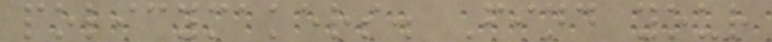policymakers. Find your
